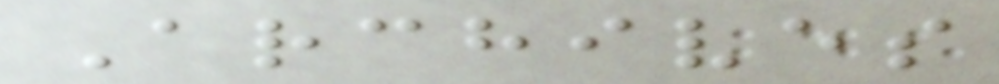Archives
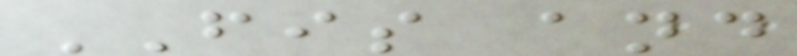FIS and
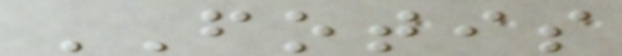FOTIS
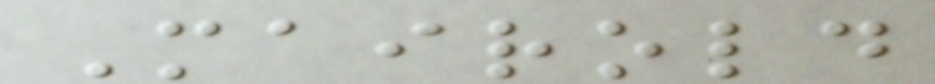Mairold
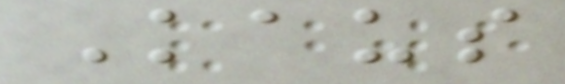Kaus
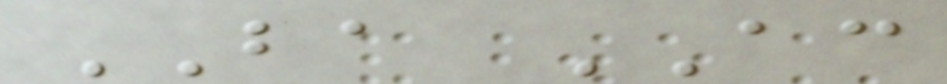BA AC
